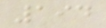194
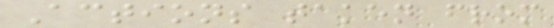Actions taken from
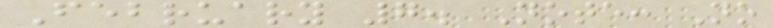February 7. Note: No
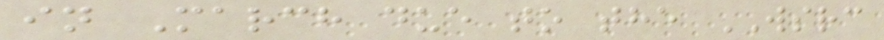in March due to the WSRC
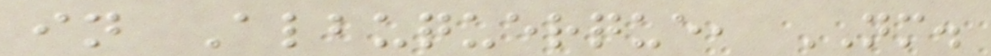in Albuquerque, NM.
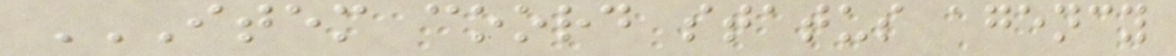ITEM COORD STATUS AGENCY
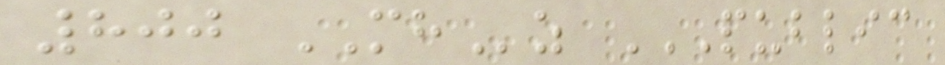800 MHz PUBLIC
